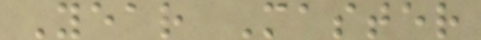Year Master
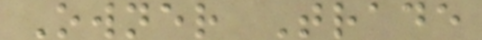Owner Trade
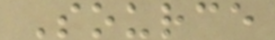Source
